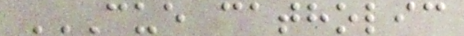CUE CATHOLIC
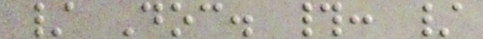/ Doc. #: /
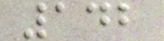142
